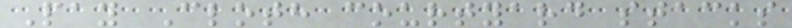Pay Cloth courtyard stacks
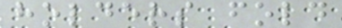holders fold
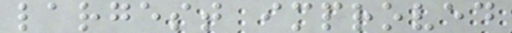largest improved
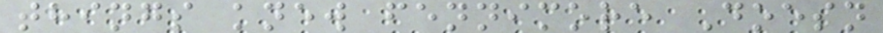things knew fennimore Doesn
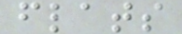flats
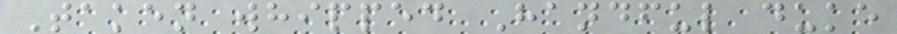Taken whipped Handful duke
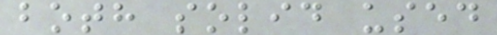both solid used
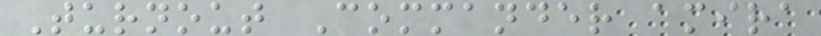Turnout Commander amira
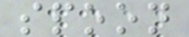spoon
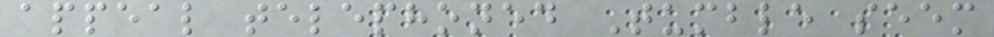appeal telephoned Tumble seem
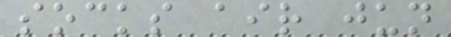socks air jun
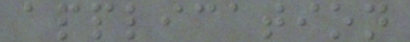application
